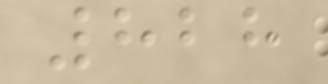828
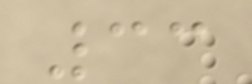33
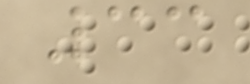33
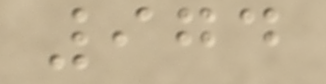974
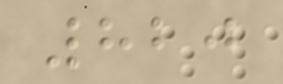820
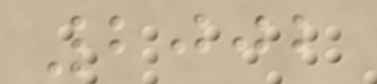2002
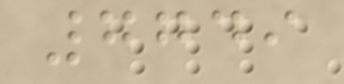7749
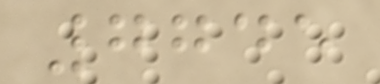7745
